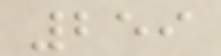259
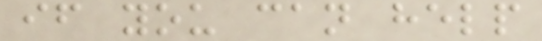if you can help
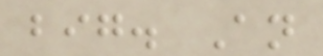big. An
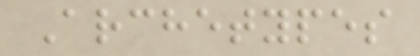Archetypes
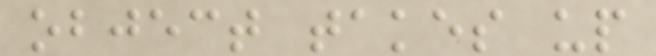object takes up
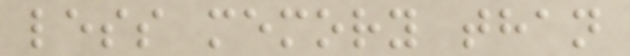less memory than
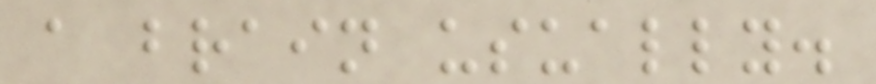a brain usually.
